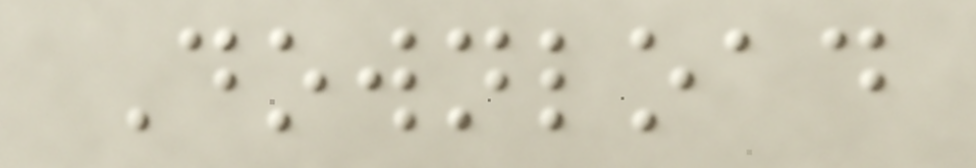Download
